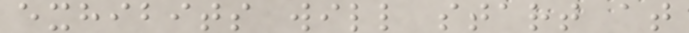exhibits will start at
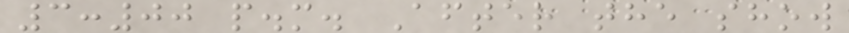3:00 p.m. After the show
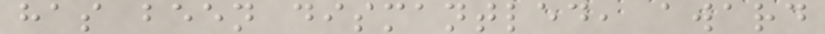has been dismantled, award
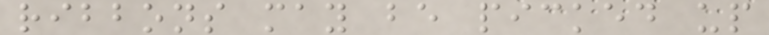ribbons may be picked up
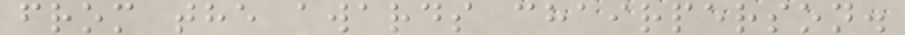from the awards chairperson.
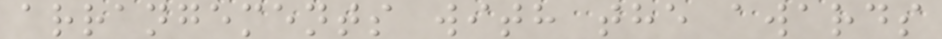arrangements with the awards
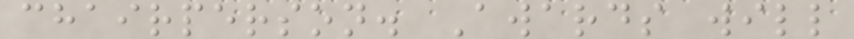chairperson. Awards will
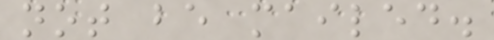not be mailed.
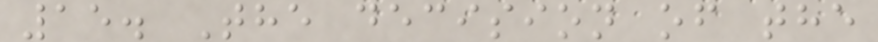15. The decision of the
